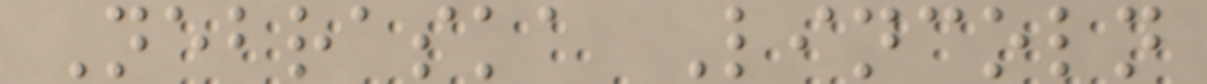Nebraska Lincoln
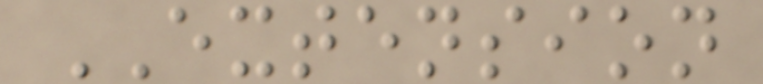EXTENSION
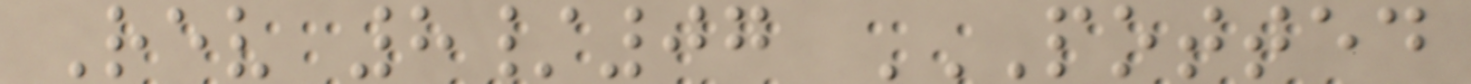Rev 8/07 POTTED
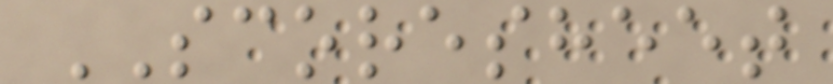SCORESHEET
